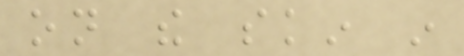on the skin in
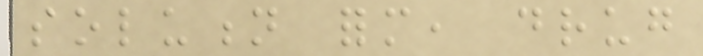solution form, drug
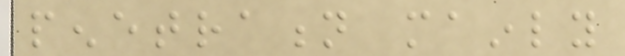penetration mainly
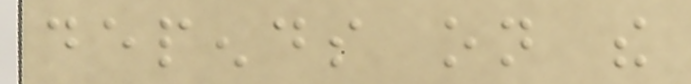depends on the
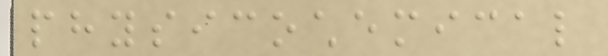physicochemical
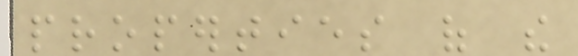properties of the
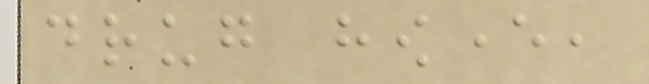drug however,
